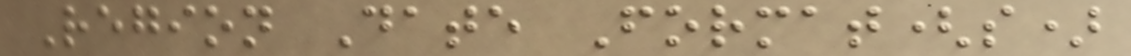Region Date Format(s)
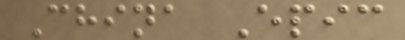China Epic
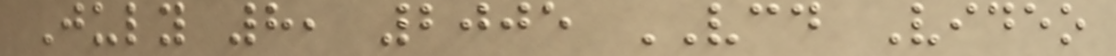July 8, 2005 VCD Video
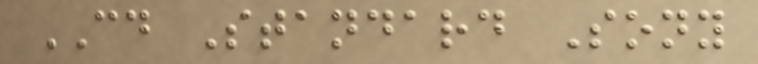CD Standard Sony
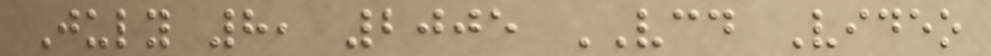July 8, 2005 VCD Video
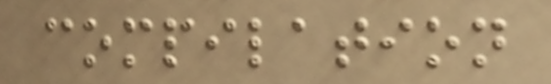compilation
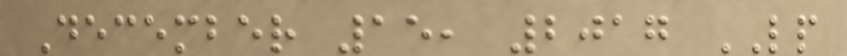December 15, 2017 LP
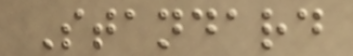Standard
